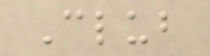Club
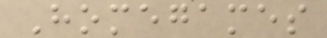Homegames
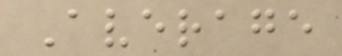Average
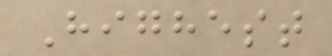Highest
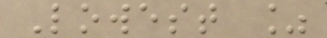Lowest %
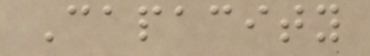Capacity
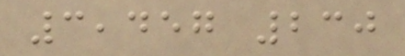3,457 230
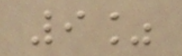9%
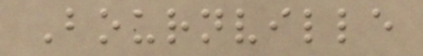Bournville
